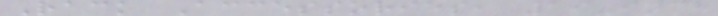Rack Accessories, 19-inch
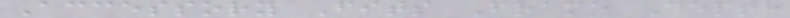Accessory Fits Frame Depth
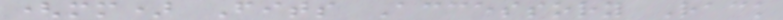(mm) Fits Accessory Rack
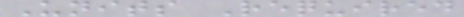Units Required
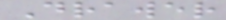Drawer
